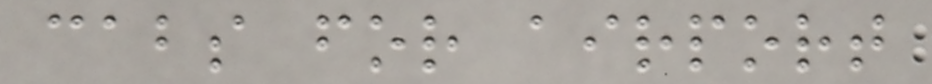cabs for airport
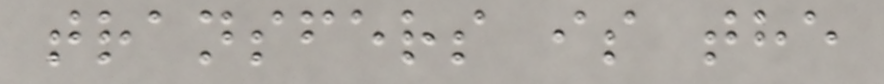transfers is the
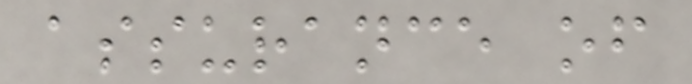assurance of
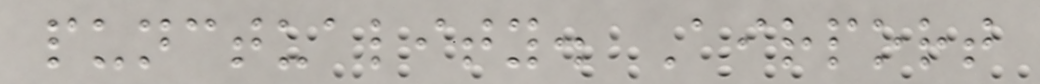punctuality. Airport
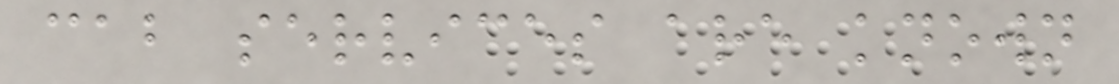cab services are known
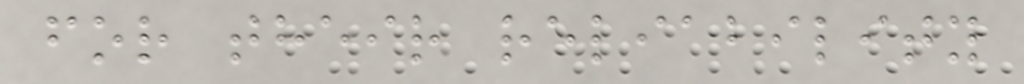for their reliability
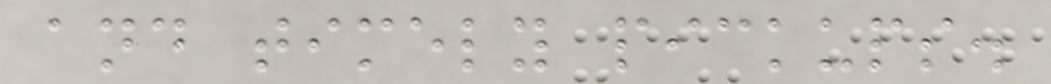and timely pickups.
